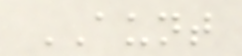AUNT
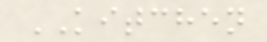KITCHEN
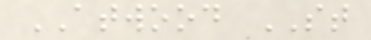ATWOOD ST
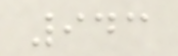943
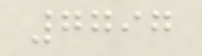7797
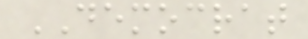DEMOCRAT
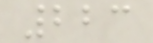223
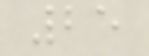25
